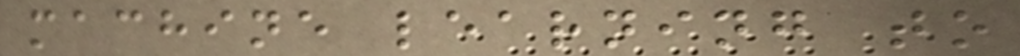machine learning to
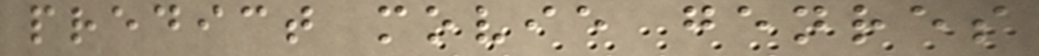predict movie genres
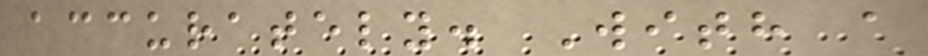accurately. With a
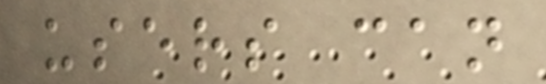users can
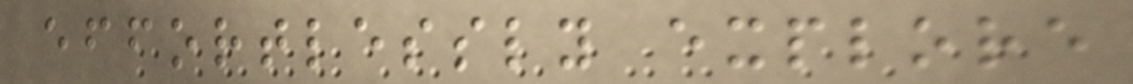effortlessly explore
